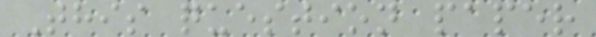This question paper
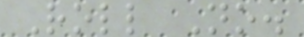Roll No.
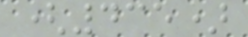(435)
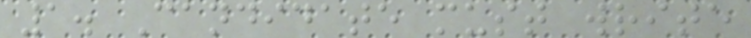1. Candidate must write
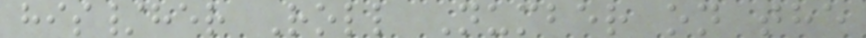his/her Roll Number on the
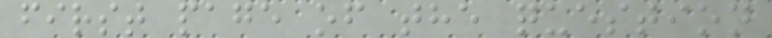first page of the question
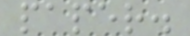paper.
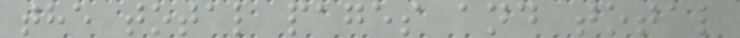the total pages and total
